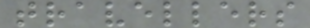travellers
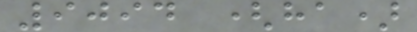9094 (ha)
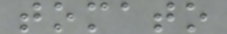tomato
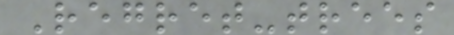Regret-trees
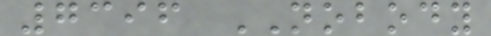7396 NOBODY
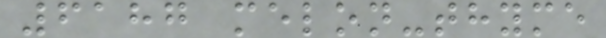6187 melon-thyme
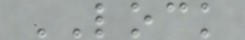LOCK
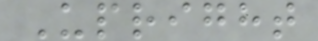Upright
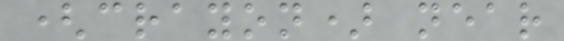(crayon) near
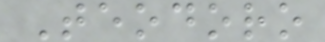Teodoro
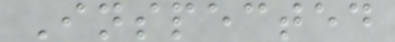Inspected
